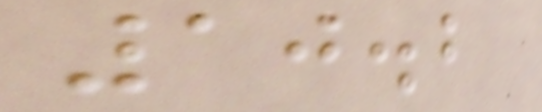10.2
